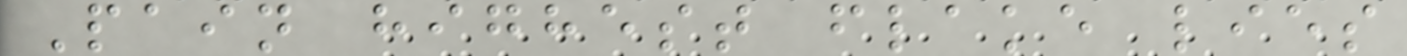Pain highest flake lies
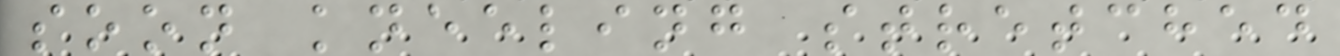soon kneeling stretched
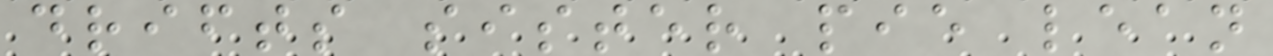drifts sister pie lean
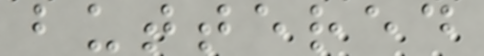buttered
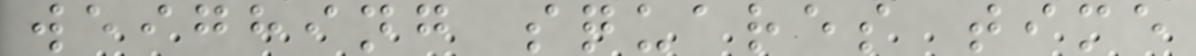weighing squares time
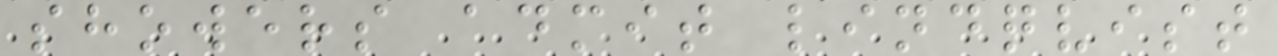showers admit lindqvist
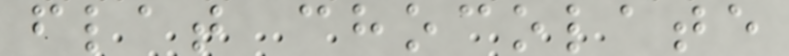flat chocolate
